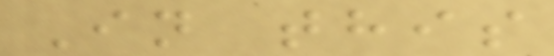In this
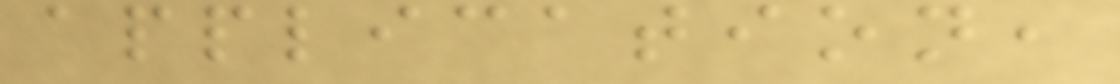application,
